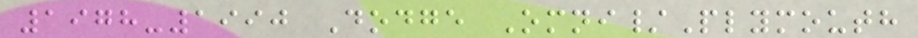1978-1990 Dodge Omni/Plymouth
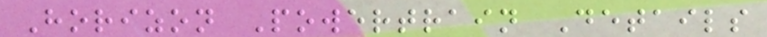Horizon Powertrain Details
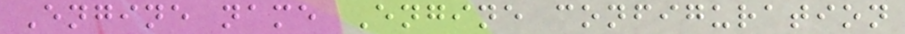Engine name Engine configuration
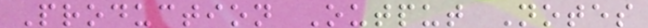Production Output Notes
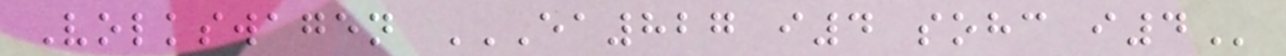Volkswagen EA827 I4 SOHC I4
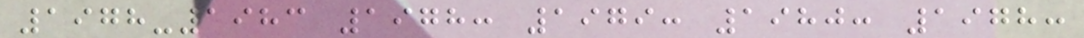1978-1983 1978: 1979: 1980: 1978:
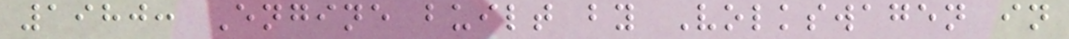1980: Engine built by Volkswagen in
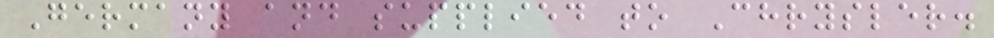Germany and supplied to Chrysler.
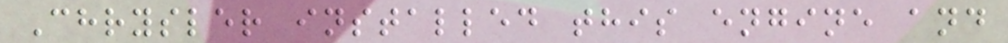Chrysler installed this engine and
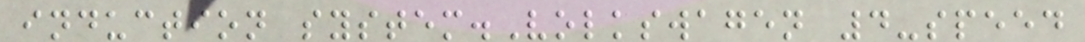induction system.Volkswagen 4-speed
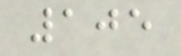105
